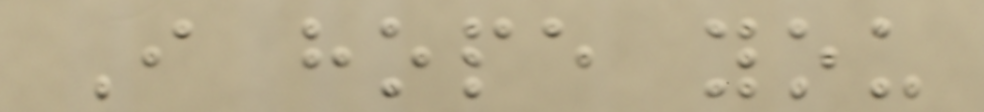I hope you
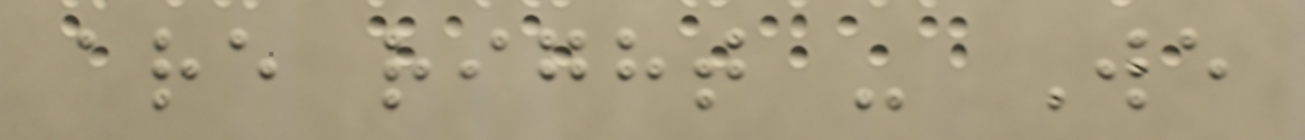are right - We
